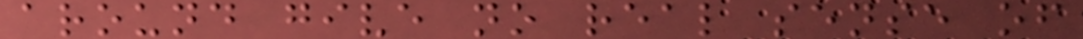around give no real sense of
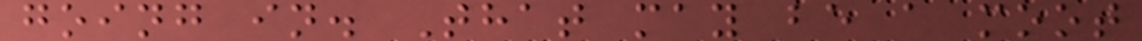going in. That may be a moot
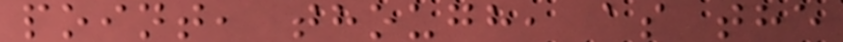point, though, as the
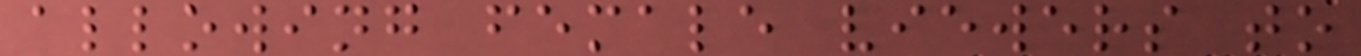allowing female viewers to
